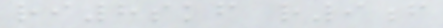ri8skf r9f
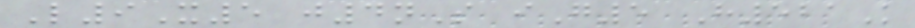L9X5 j4nS iG5 H521K
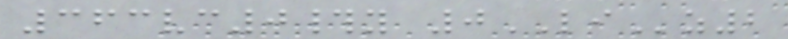363vc0#y 0LIz2
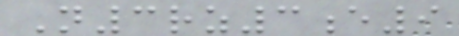N3rz3e9
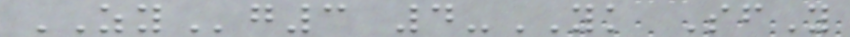ZYg3 4-YK SfY
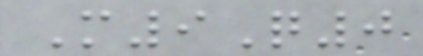M9Q0
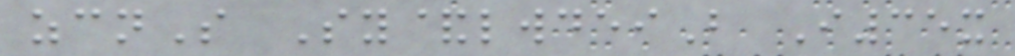zcnS Sy&lwdeiB I35x
